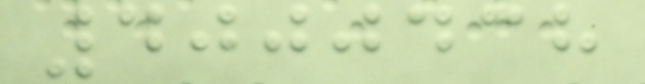4000438
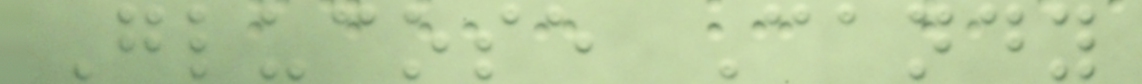Glucose Candy
